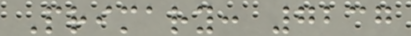Primary: 7237
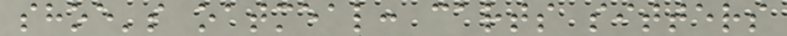shoe's oatmeal: carts sitters
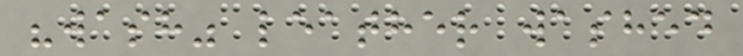"wash" leather washed
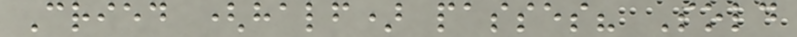Cried (half) passes? Sold
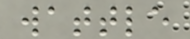wattle
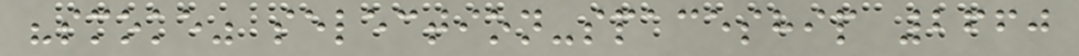"smoke" selection-spaceship 2660
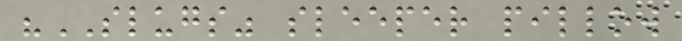"SLUGS" sleeper pillow
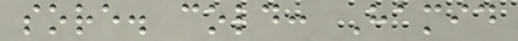sore. cold: Hamid
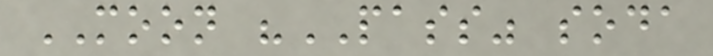MOON "PASS" soda
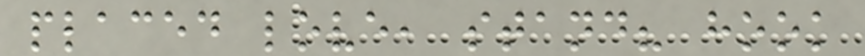placed love, stand? hook
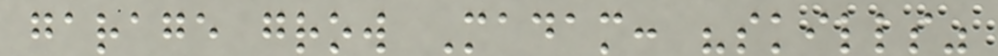garage grow Madam: "skills"
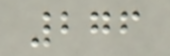276
